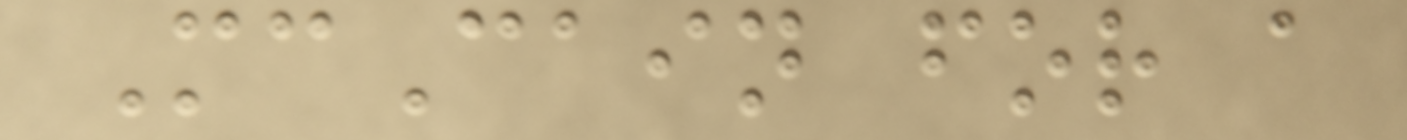McCain for a
